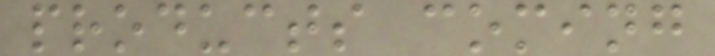products coming
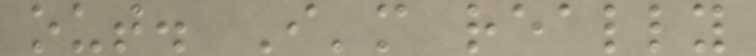out. I'm really
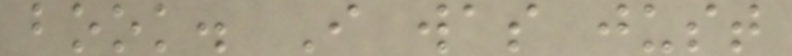book. I was just
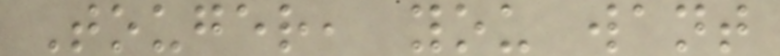Touger, you want
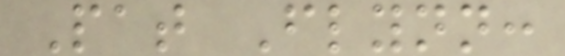Pat Flynn:
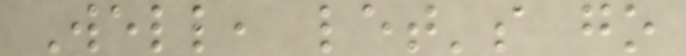Well, let's go
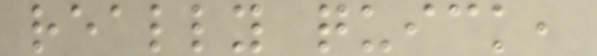really quick,
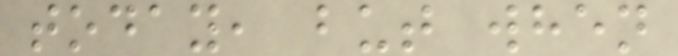today, but when
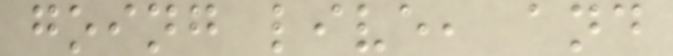going live, and
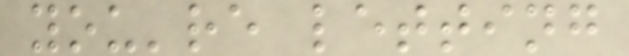you're letting
